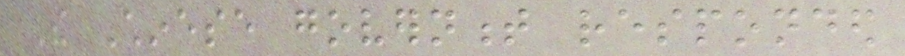The Chinese government responded
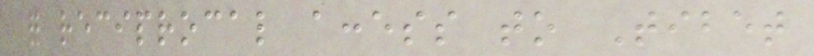for reciprocal access to Tibet
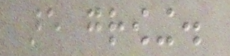are growing.
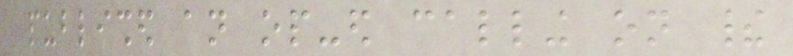published an op-ed calling on their
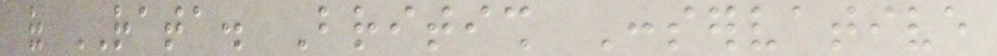of RATA. British Conservative
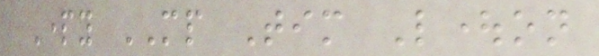Party MP Tim Loughton
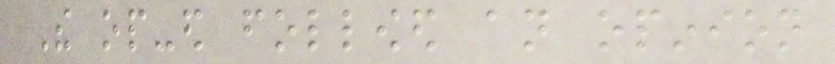The op-ed followed an opinion
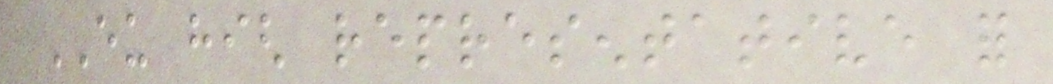EU high representative for
